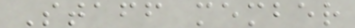Staff member
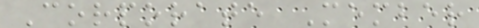Corporate Member
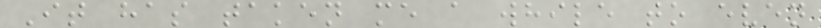It has taken me a while to even
